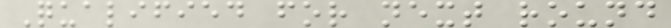Qualified for next round
